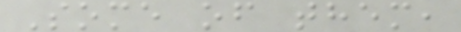Some of them,
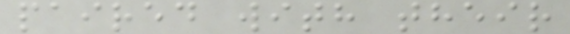paired with their
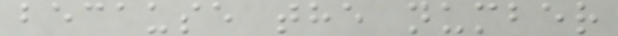because the number
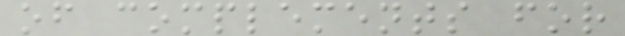of complements for
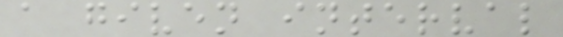a given interval
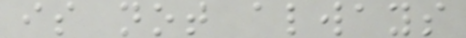is not always
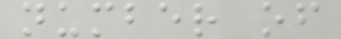number of
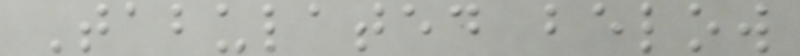Tabulated below
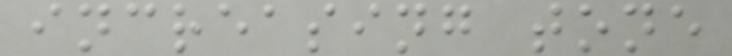increasing tone
